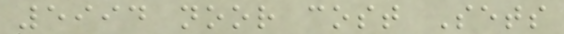5994 noor cost Sets
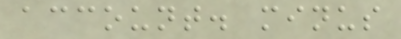account. minus
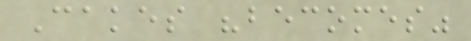Cakes "becomes"
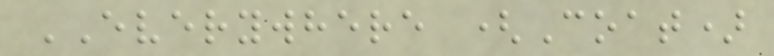EVERYWHERE (Coat)
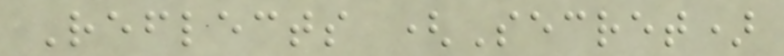Reflects (Secret)
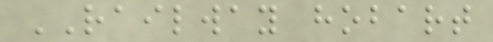RAILWAY hobart
